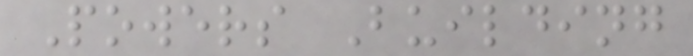Powers Building
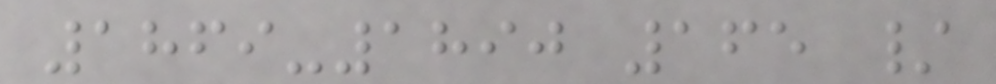1869-1890 165 /
